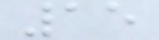15
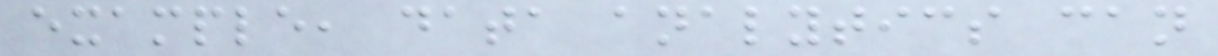example, data analytics can
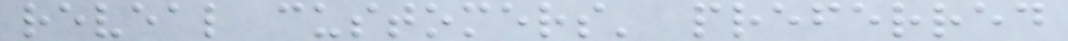reveal customers' preferred
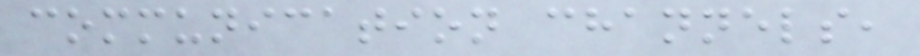communication channels,
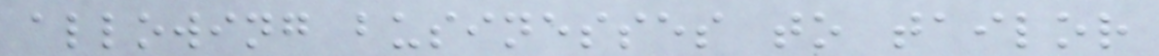allowing businesses to tailor
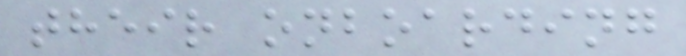their onboarding
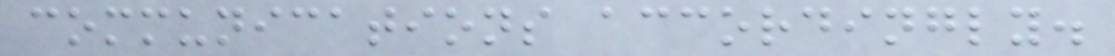communications accordingly.
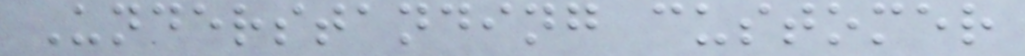Understanding customer
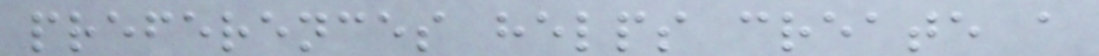preferences helps create a
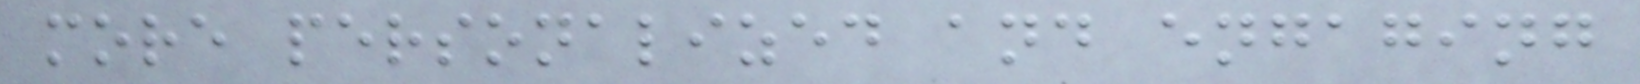more personalized and engaging
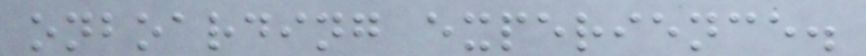onboarding experience.
